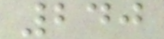240
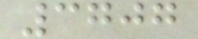3707
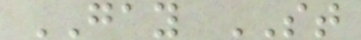GAY ST
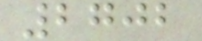2702
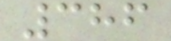386
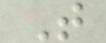T
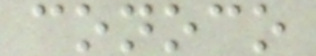conoco
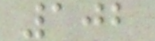102
